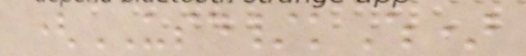(USD/kWh)
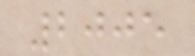2005
